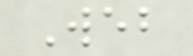Web
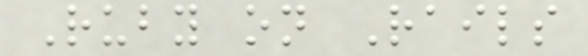Ruby on Rails
